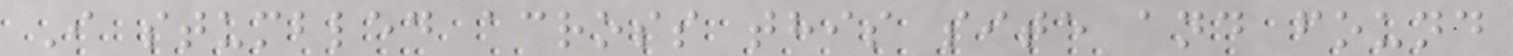I stumbled across this site and found
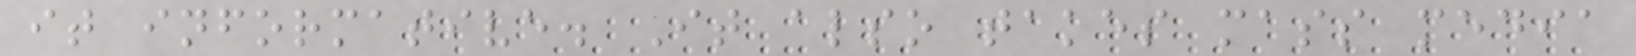it informative. It also takes mass media
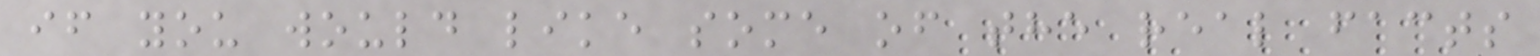if you would like some of the real facts
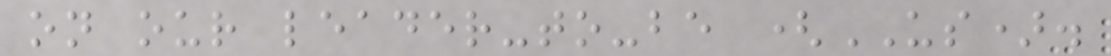on our leader-to-be (US).
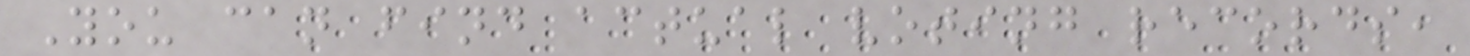You can find actual voting records,
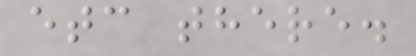etc there.
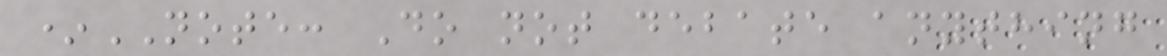*NOTE: Do not debate anything
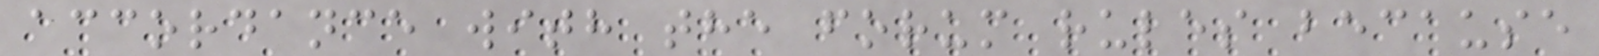accordance with the forum rules because
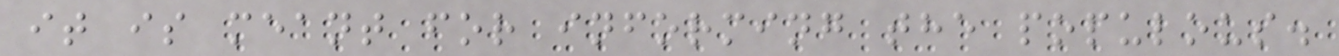it is meant for informing the populous.
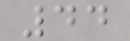44
